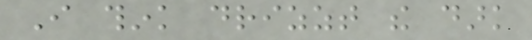I think drizzt the dark
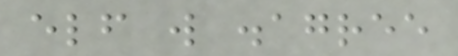elf will disagree
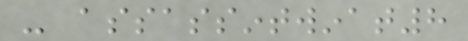- assassintwinat8
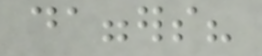daggers?
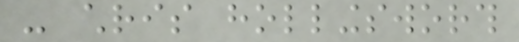- chris hollingsworth
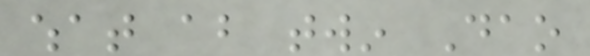what about twin Dao
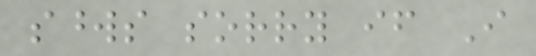swords sorry if I
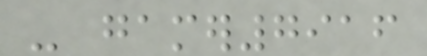- gamer7916
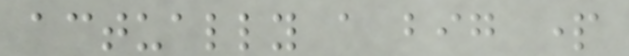actually a big part
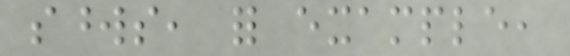swords, for example,
